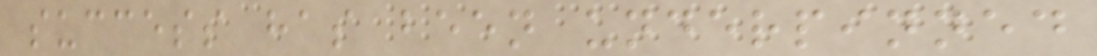success has been underpinned
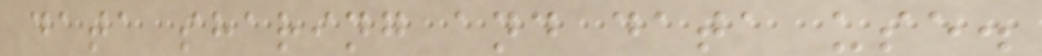data sharing and data use.
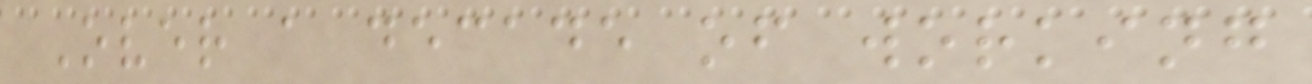Over a decade of working
